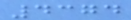4374
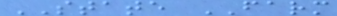STATE FARM
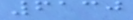6130
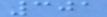301
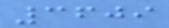3609
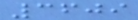3609
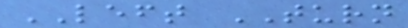LEFT TURN
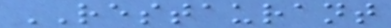RESTAURANT
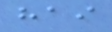hai
